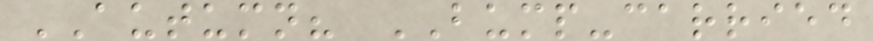AUTUMN? BUMP-carried
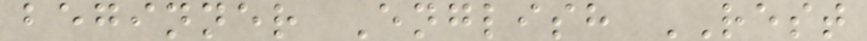beginner English REST
